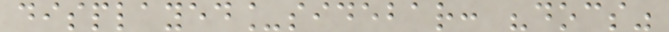displayed_sidebar: "docs"
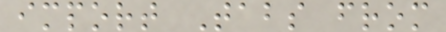import Tabs from
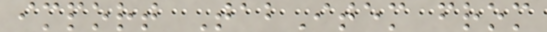import TabItem from
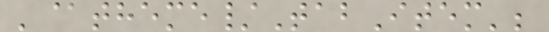'@theme/TabItem';
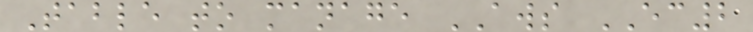Table to manage AWS EC2
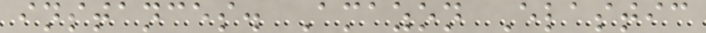instances. Amazon Elastic
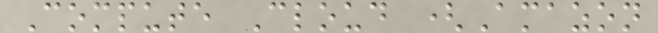Compute Cloud (Amazon
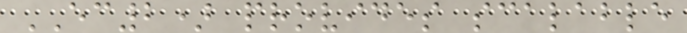EC2) provides scalable
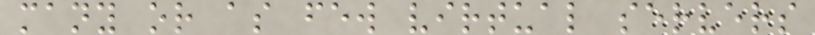many or as few virtual servers
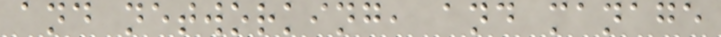and networking, and manage
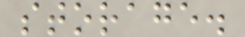storage.
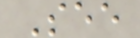See
